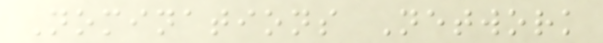Nominations Network
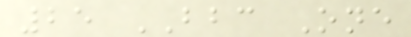25 BBC One
